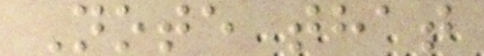Note that
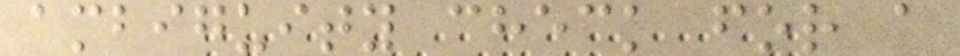ambiguity check for a
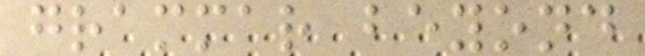grammar beyond
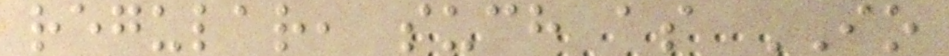regular, such as IO
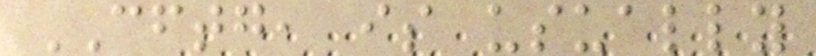CFTG, is usually
